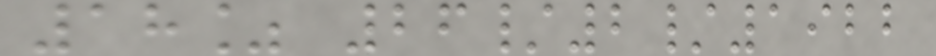18% 26/2/1922
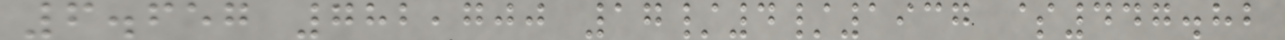6.657 782,700 17/4/1937 $447.82
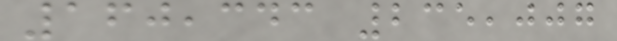160,343 235,007
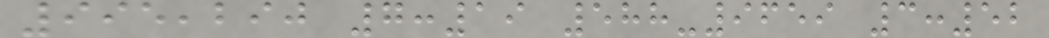995,290 7:19 588-9659 3:52
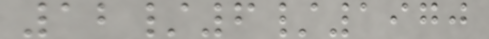12/6/1970
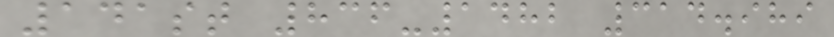141st 836-1482 314.989
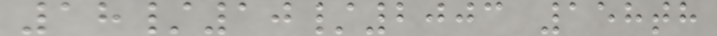18/10/2003 158th
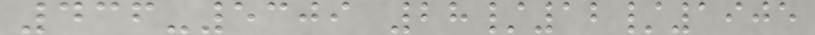436-5309 28/12/1905
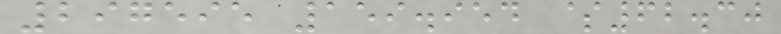297595 159.954 $62.30
